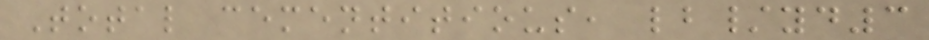Total cementitious, lb/yd3
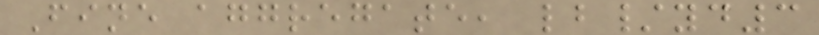Fine aggregate, lb/yd3
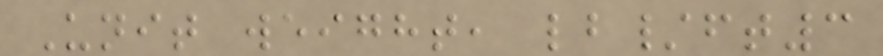Unit weight, lb/ft3
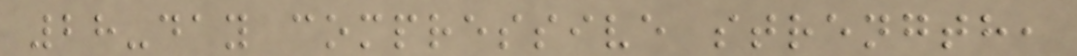28-day compressive strength,
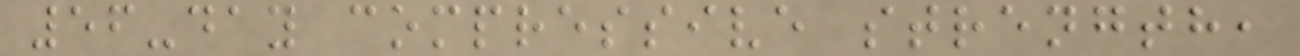56-day compressive strength,
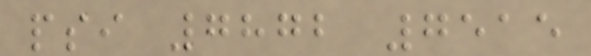psi 7872 7515
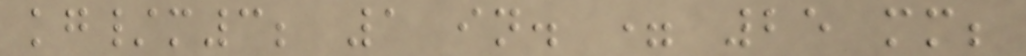kg/m3; 1 in. = 25 mm;
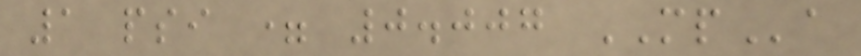1 psi = 0.007 MPa
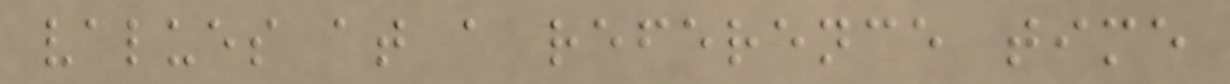values at a reference time
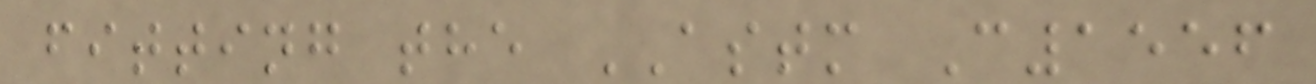fitting the ASTM C1556
